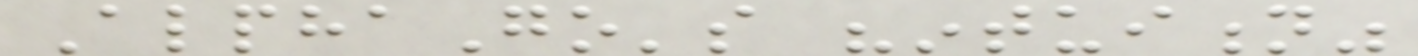AlphaGo's "intuition"
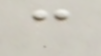can
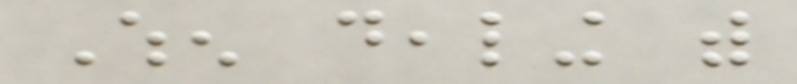When dealing with
